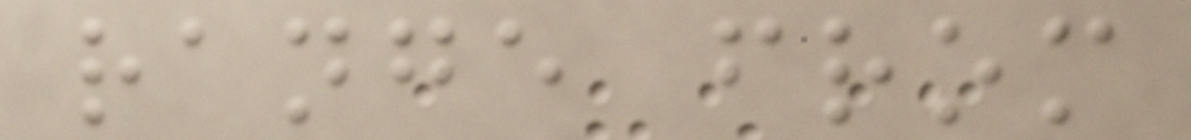range from
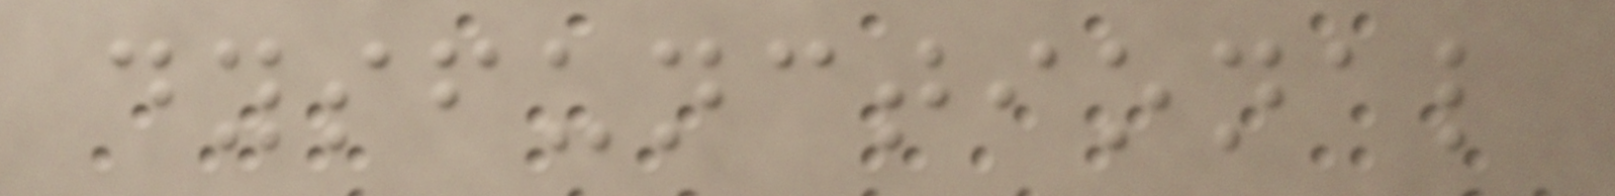dysfunctional
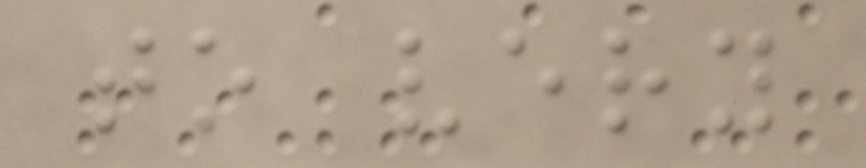to very
